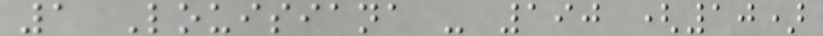1 Louisiana - 190 (10)
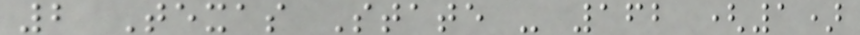2 Texas State - 162 (1)
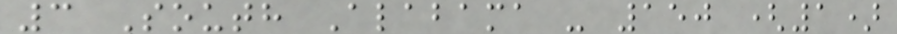3 South Alabama - 150 (1)
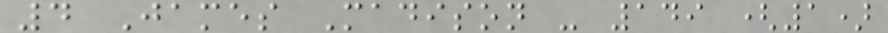4 James Madison - 149 (1)
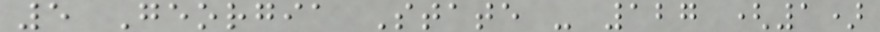5 Georgia State - 127 (1)
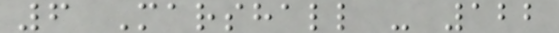6 Marshall - 122
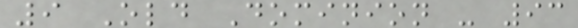9 Old Dominion - 93
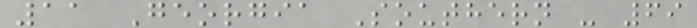11 Georgia Southern - 69
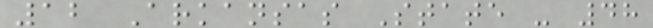12 Arkansas State - 48
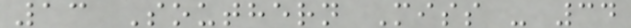13 Southern Miss - 34
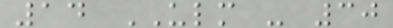14 ULM - 30
